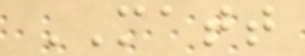MATT
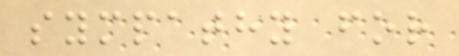sympathy for
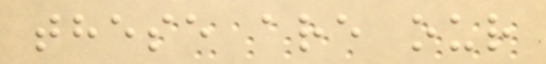these are our
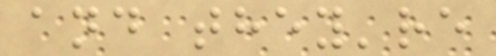and they're
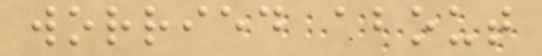worried about
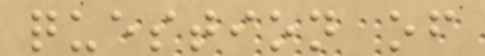question of
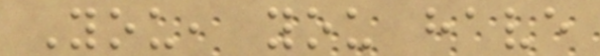You, you have
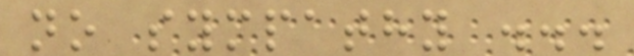no sympathy ...
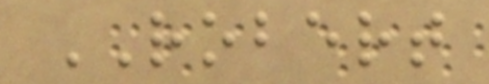ROBERT
